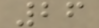26
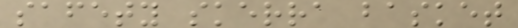safety skerra basket
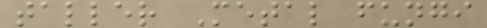taller Metal fungi
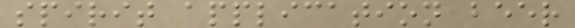spirit application beer
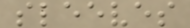sleeves
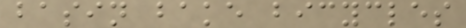basin bake bicycles
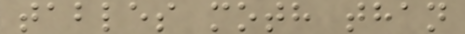tables moth than
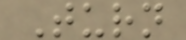Turn
